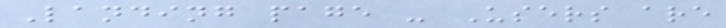Landing page - Users are
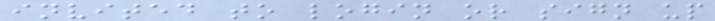invited to login or sign up
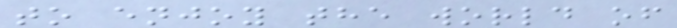to enjoy the world of
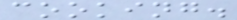cooking.
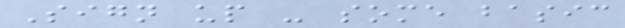Sign up - some basic
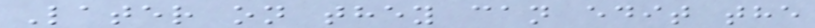Later on they can edit the
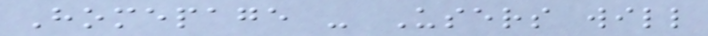Homepage - Users will
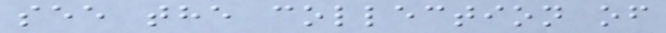see the collection of
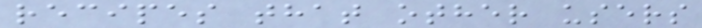recipes that other users
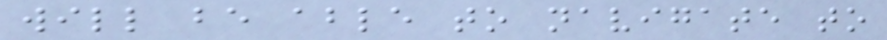will be able to navigate to
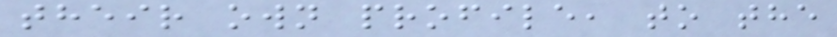their own profile, to the
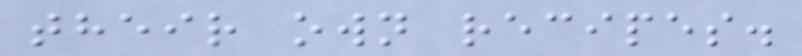their own recipes.
